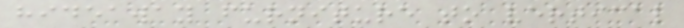hideaway furniture to vertical
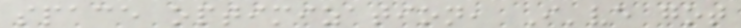space optimization, I've got
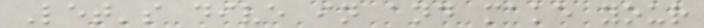Let's dive in and make your
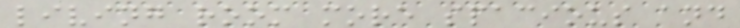living room more spacious and
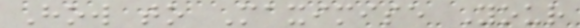How to Maximise Your
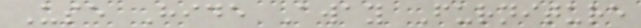Use Hide Away Furniture
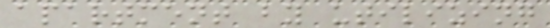apartment by utilizing
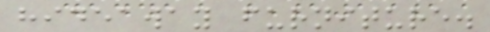hideaway furniture.
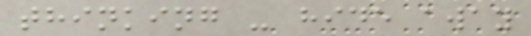thinking - hide away
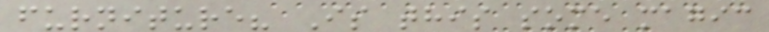furniture? Is this some magic
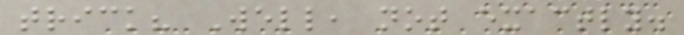trick? Well, not exactly.
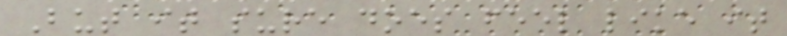But it sure does feel like it
